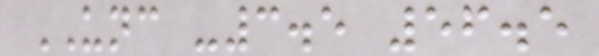UNC -3.5 56.5
